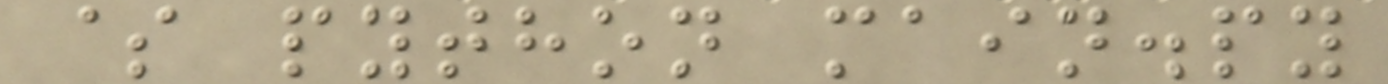$ python main.py
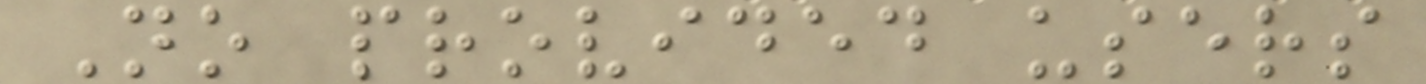No provided users
